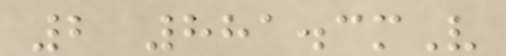2 881.3mV
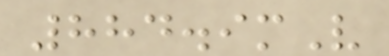884.9mV
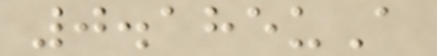0.185uA
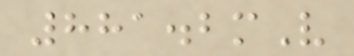881.2mV
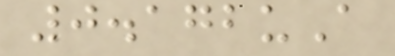0.172uA
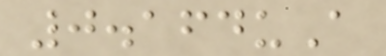0.164uA
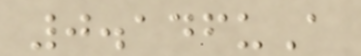0.146uA
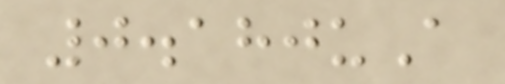0.180uA
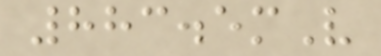883.5mV
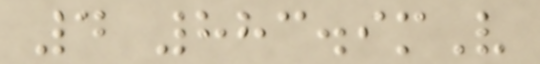4 883.9mV
